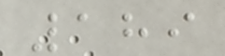189
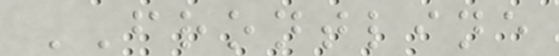FRONTLINE
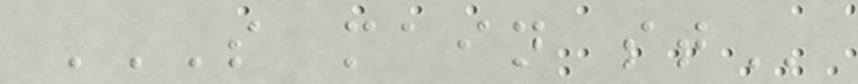S MAIN ST
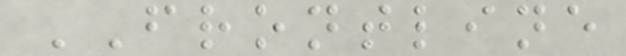FRONTLINE
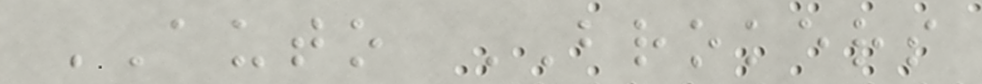AUTO BROKERS
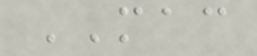MAC
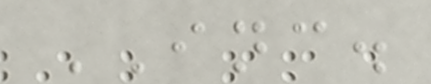INC.
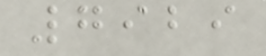7929
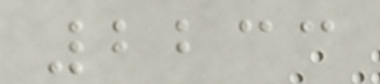2233
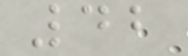42
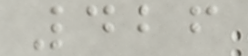426
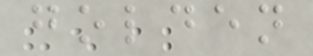golden
